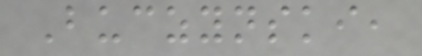Buczynski,
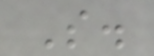S.
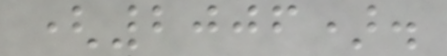(2006).
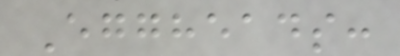Eggheads:
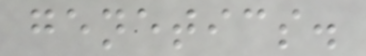genetics.
